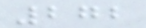272
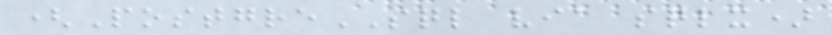(PostgreSQL via sqlx)
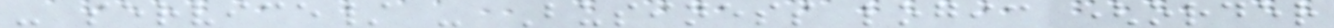- service/ - Business logic (order
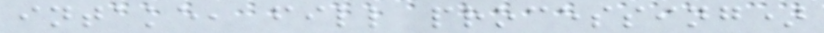intake, fill processing)
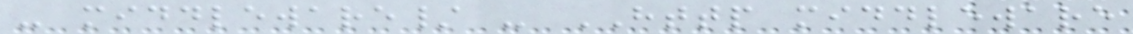- middleware/ - HTTP middleware
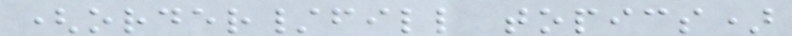(order/fill topics)
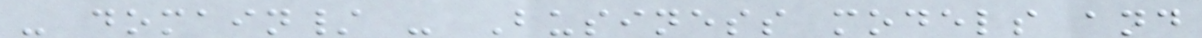- domain/ - Business models and
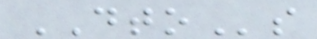DTOs
